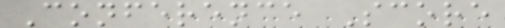Conference Score
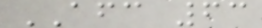AFC 63
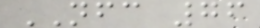NFC 76
